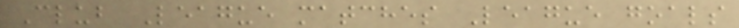Club League matches League goals
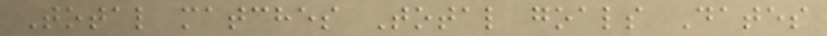Total matches Total goals Dates
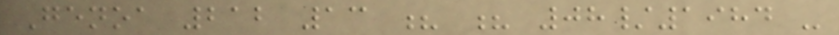Genoa 212 13 ? ? 08/1984 -
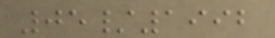05/1992
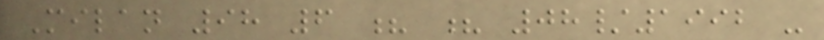Milan 98 6 ? ? 08/1992 -
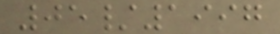05/1997
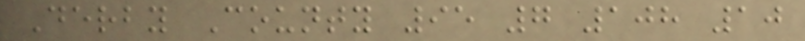Derby County 95 7 108 10
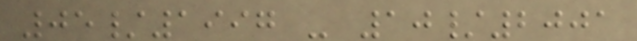05/1997 - 10/2001
